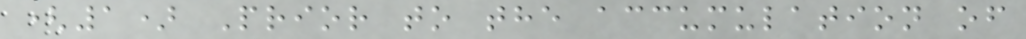(1) Prior to the accumulation of
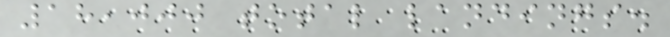18,000 total landings.
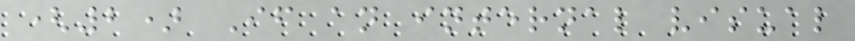(2) If an internal visual
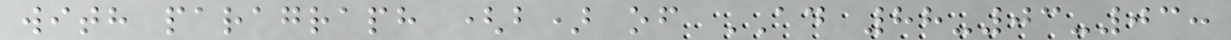with paragraph (b) of AD 88-03-03:
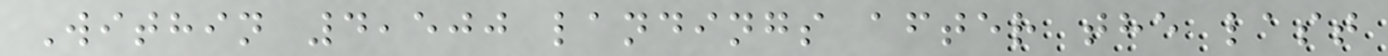Within 4,500 landings after the last
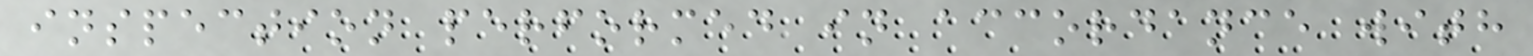inspection performed in accordance with
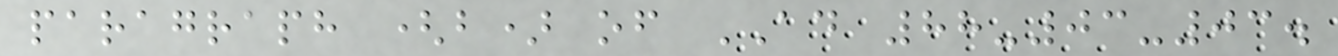paragraph (b) of AD 88-03-03.
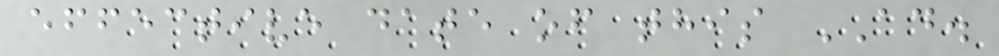effective date of this AD.
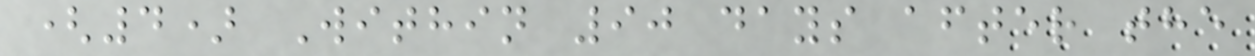(4) Within 90 days after the
